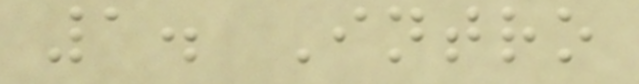1. Intro
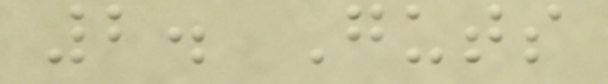2. Guts
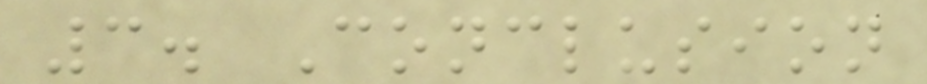3. Conclusion
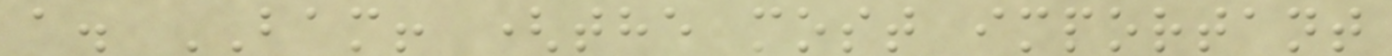a. BAM! (the most important
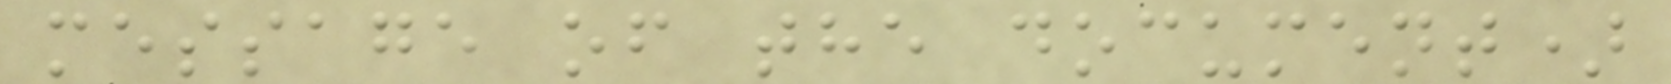message of the document)
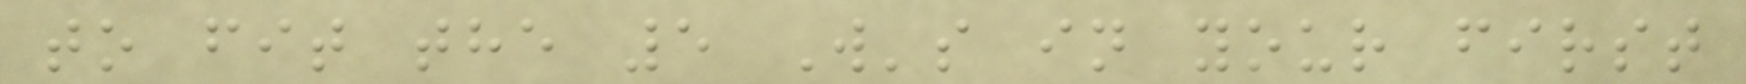to fit the 5 W's in your first
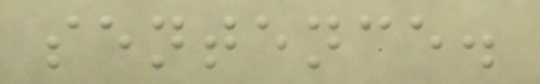sentence.
